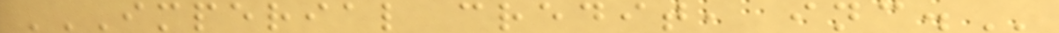IMPERIAL CREDIT, INC.
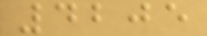4205
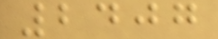2407
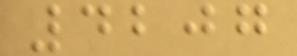4207
